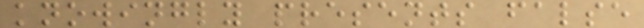knowingly presents false
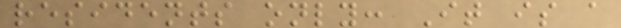residents only: It is a
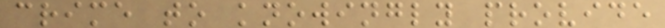crime to knowingly provide
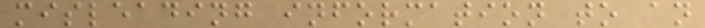misleading information to an
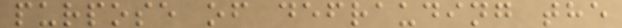purpose of defrauding the
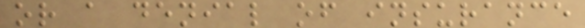or a denial of insurance
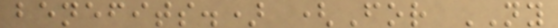benefits.) (For NY
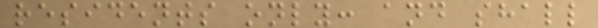residents only: and shall
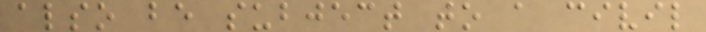also be subject to a civil
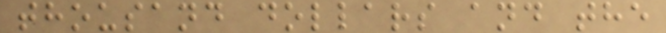thousand dollars and the
